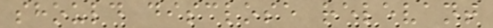should disclose relevant
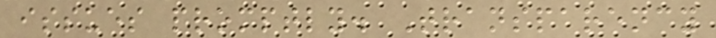issues promptly. Transparency
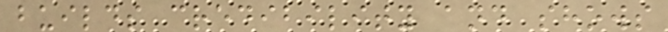builds credibility and shows
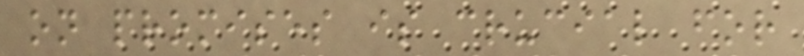on promises is crucial for
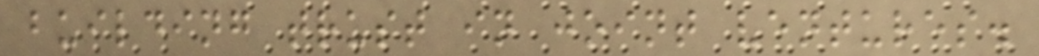building trust in joint ventures.
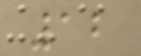12
